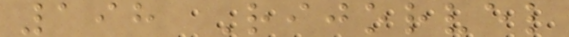198 Rijorvel
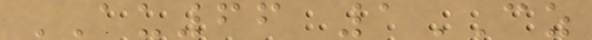AU66 1CZ
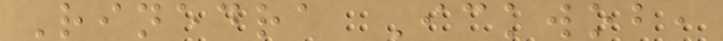Rinedra Ickwob,
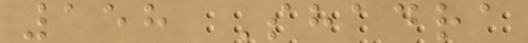158 Shadra
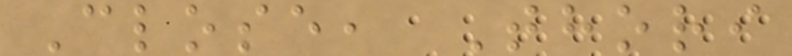Close, Thori
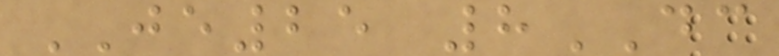JE25 8DC
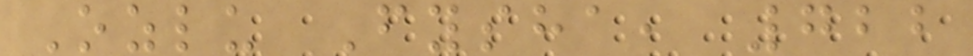Ozlu Fysha, 722
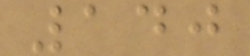140
